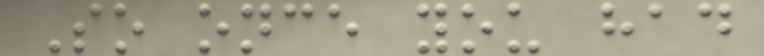So once you had
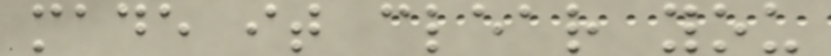made it clear you
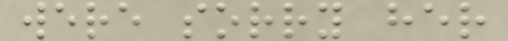were sorry her
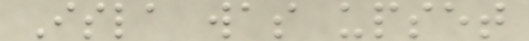Isla was upset
